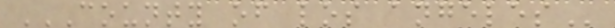COUNTY OF LOS ANGELES
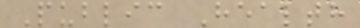Public Health
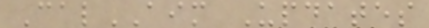CalAIM Updates
